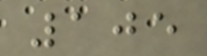105
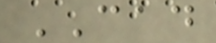CAD
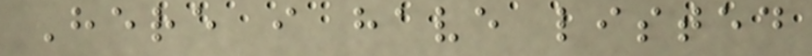Here i have listed
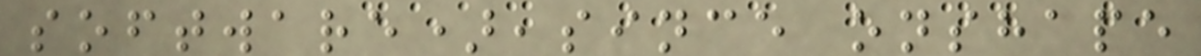software),since onshape
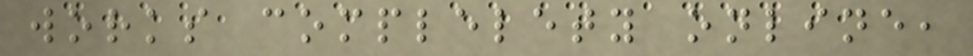works complelety online,
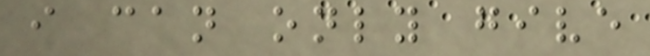i can only give
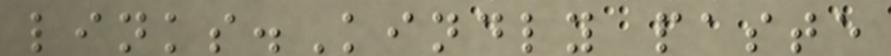links.Kindly paste
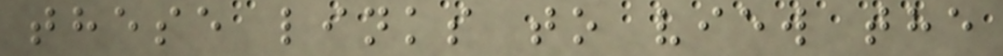these links to view the
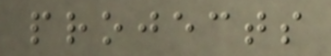projects
